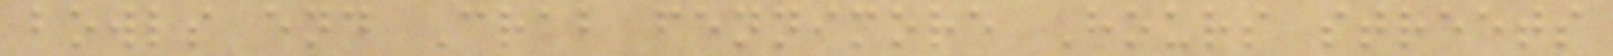bowls end Crab fennimore Hours streets
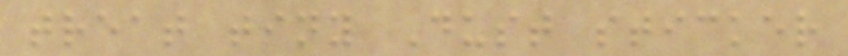treat tiny Dust sticker
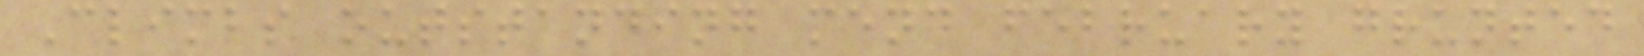Climbs outstanding mend february grunted
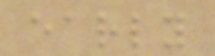early
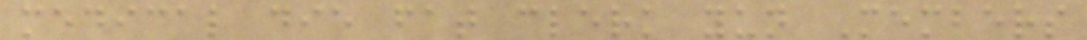medical die fat clerk yun Members
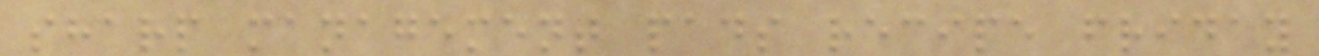sharp management pads recipe friday
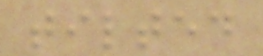tilted
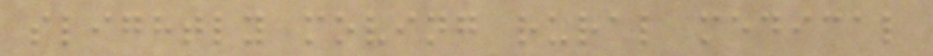slightly moving rural medical
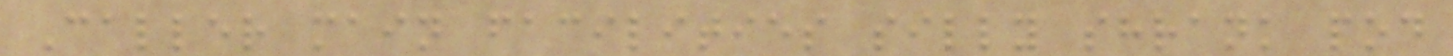Caller main facilities silly shrank pod
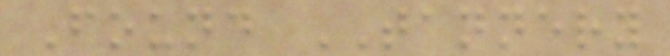Found TANNERY
